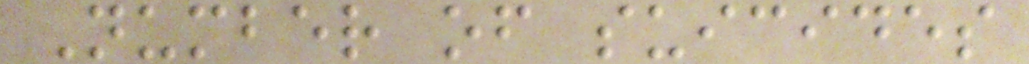Number of suicides
